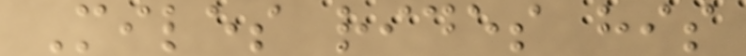Miles rides his
